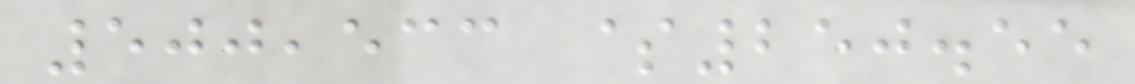500,533 $250.55
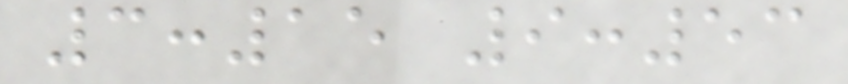3:15 9:53
